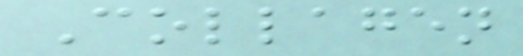Collagen
